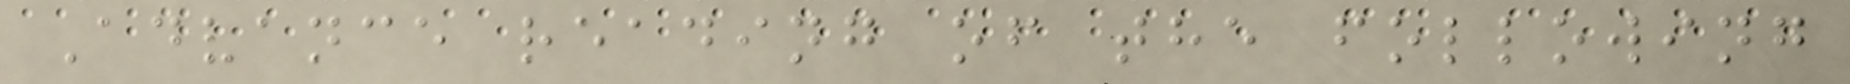Advance reading of the following
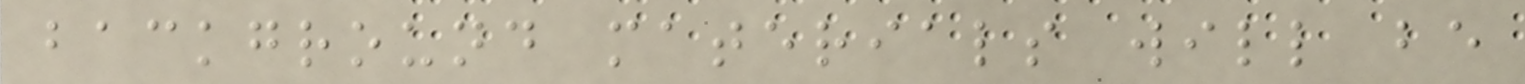background materials will be
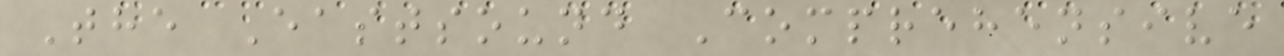The Eastsound Comprehensive
